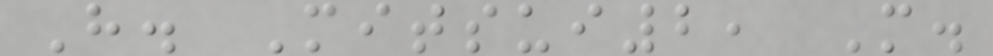H. Mitsui2, M.
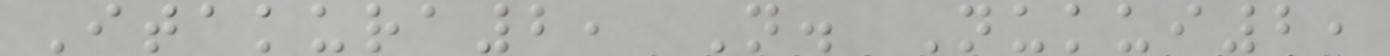Itakura2, N. Nukui2,
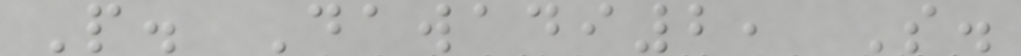P. Dawadi2, S.
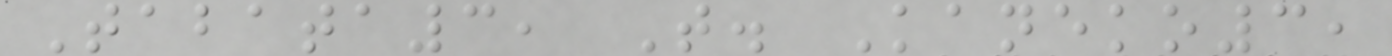Tabata3, T. Kaneko3,
